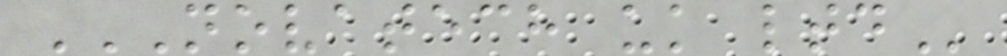NOVATECH UK LTD
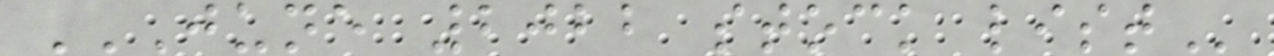JUNE 2022 STOCK LIST
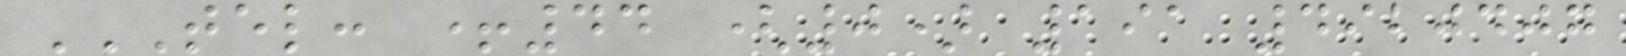TEL: +44 (0) 191 4920407
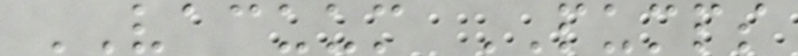VACUUM PUMPS
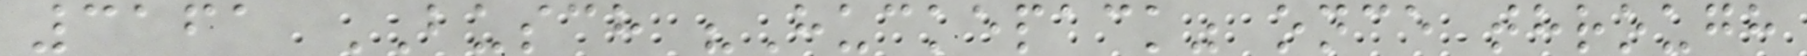3161 BUSCH "Huckepack" once through
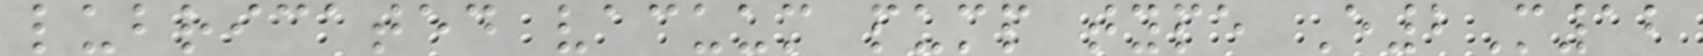lubricated vacuum pump type E2M12
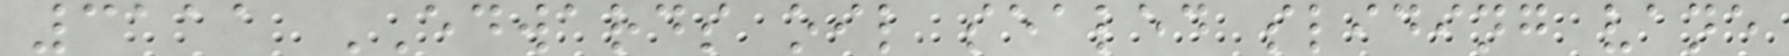3111 EDWARDS oil sealed sliding vane
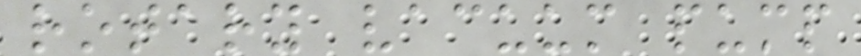rotary vacuum pump
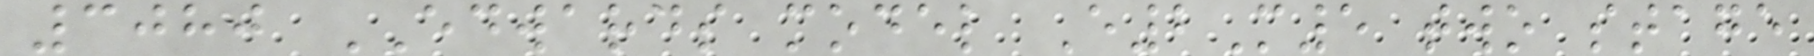3080 EDWARDS model E2M5 two stage
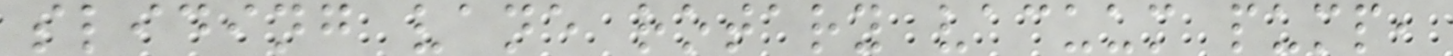sliding vane rotary vacuum pump,
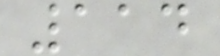114
